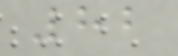82
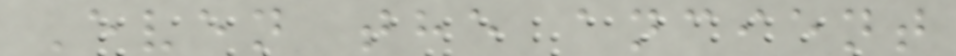Even the ancient
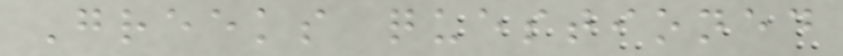Greeks questioned
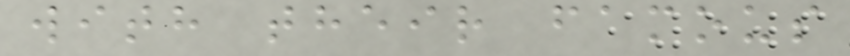with their famous
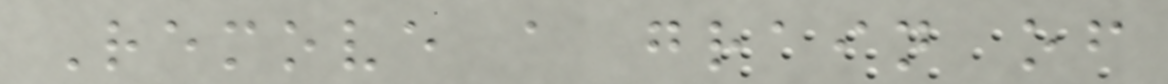Remove a grain of
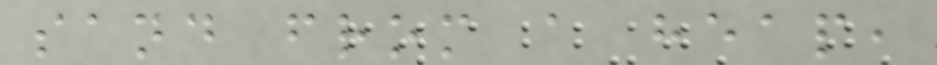sand from a heap,
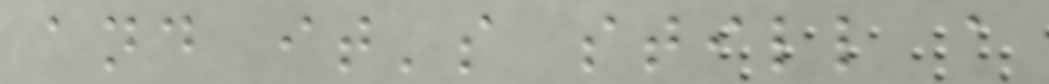and it's still a
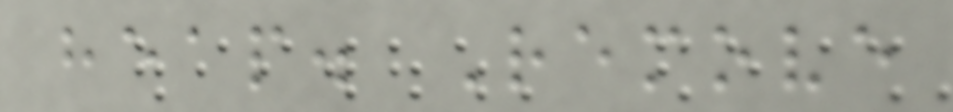heap. Remove
